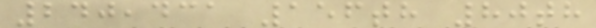240,431 156th 80th
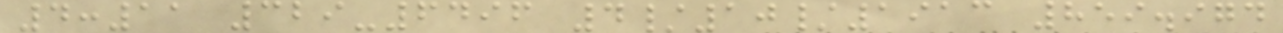4:11 329-6496 4/10/1913 859.974
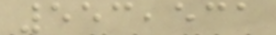553,531
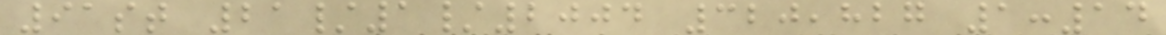91st 21/1/2004 320,827 1:14
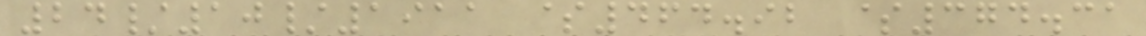24/10/1911 $464.92 $374.31
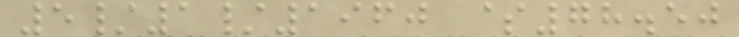5/1/1960 $78.50
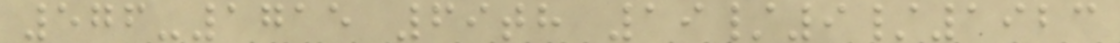576-1715 69th 19/9/1923
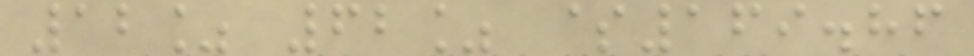12% 62% $169.86
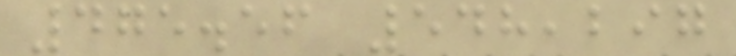475.56 548,297
